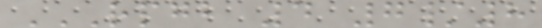RPGB 4 7/8
